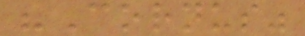"Cornus"
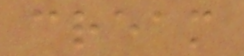cream
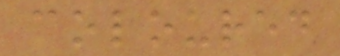coloured
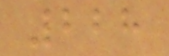228
